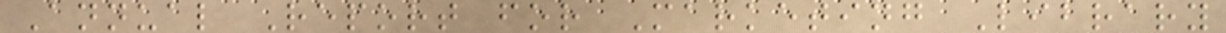Annual Report for Marketing Library
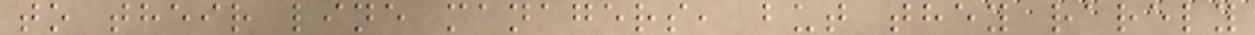to their line managers, but they rarely
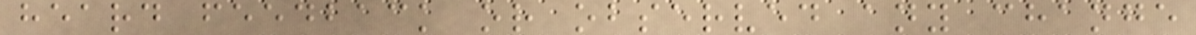heard feedback or observed any change
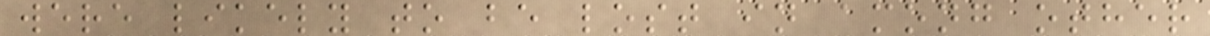were likely to be lost in among other
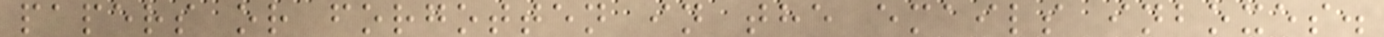papers or forgotten in the emails inboxes.
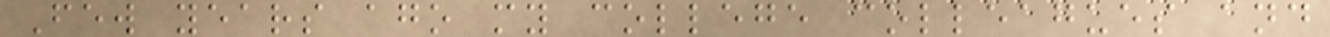Few years ago my college colleagues and
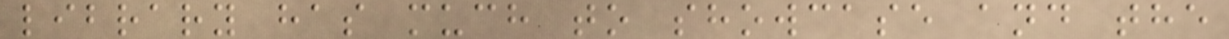library has much to showcase and the
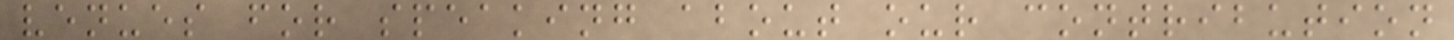venues for speaking about our contribution
